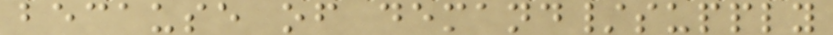because of demand/supply
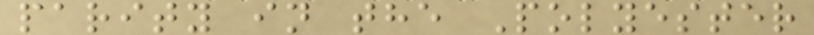parity in the Polyester
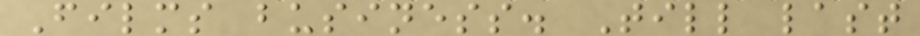Films business. Till last
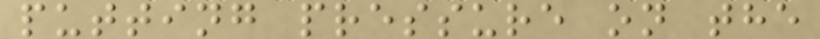putting pressure on the
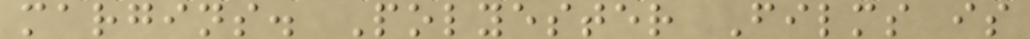margins. Polyester Films is
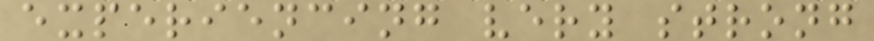experiencing very strong
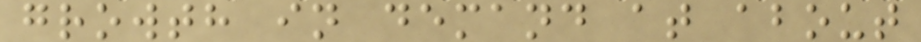growth in demand at about
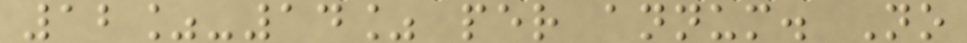12%-14% per annum. No
